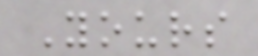Yours
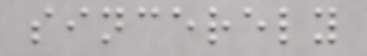sincerely
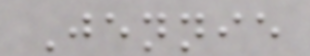Jennie
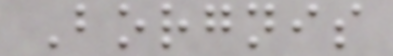Borgnis
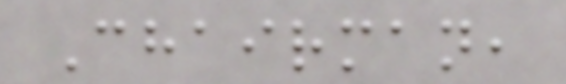Chairman,
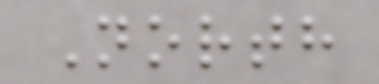North
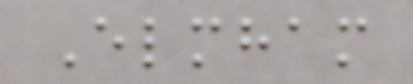Elmham
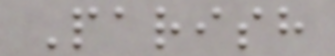Parish
